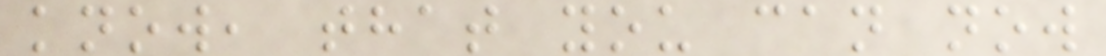know, that you can now
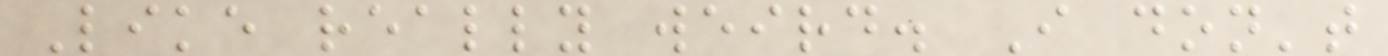Like really weird. I don't
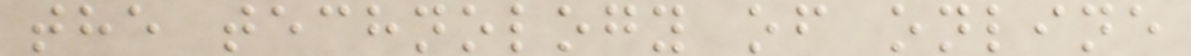the technology of online
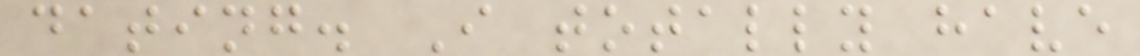dating. I totally have
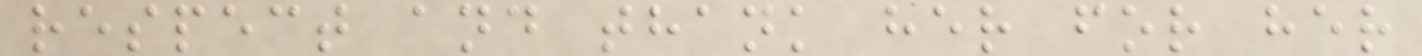respect and thank her for her
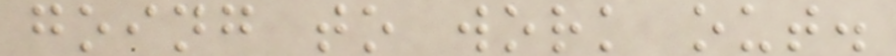going to work out.
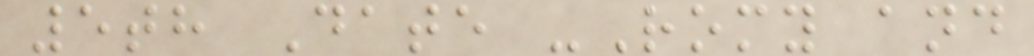5th Date -Romy and
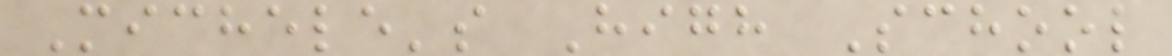Michele's High School
